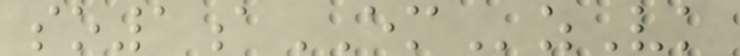so1aEMzVk
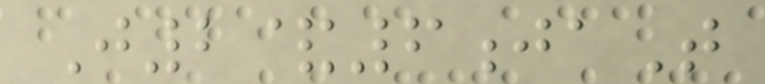J2&6jaT
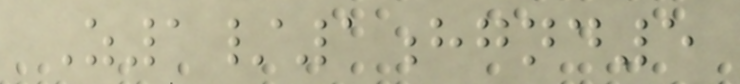Z1/1hgnd5
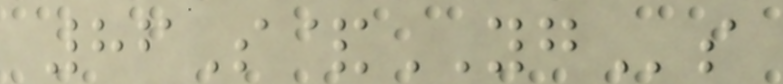86S&YGs
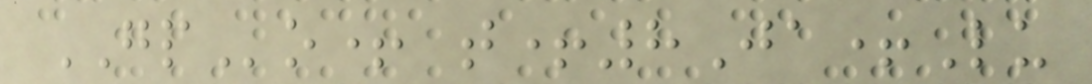GPo+ t+8Ja+Lu
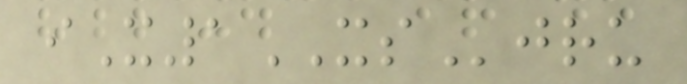iX1XSjru
